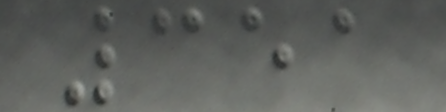351
